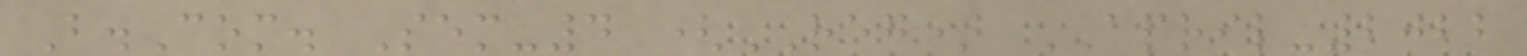B.Com. Sem-4 (REG) APRIL-2022
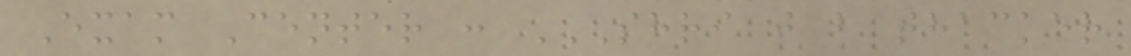Exam Center : SHRI J B THACKER
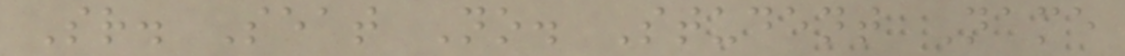Sr. Seat No. Student Name
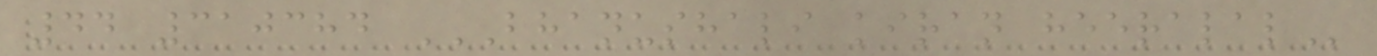44 310384 BHANUSHALI KIRAN HEERALAL
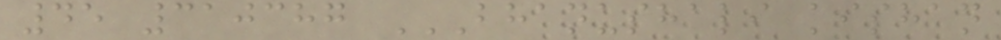45 310387 BHANUSHALI KISHAN
